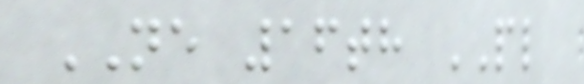NE 16th PL
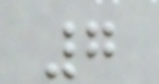7
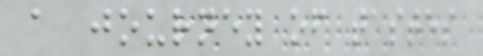a journey of tastes
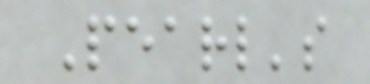Pearl's
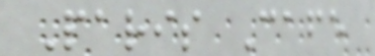Paris Cafe
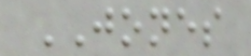JONES
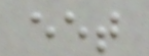eet
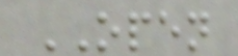OPEN
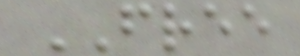FREE
